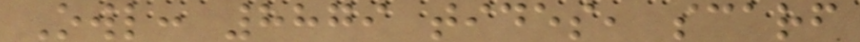Owl: 8879 tides, scarf
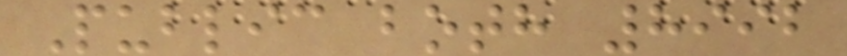Public both 8992
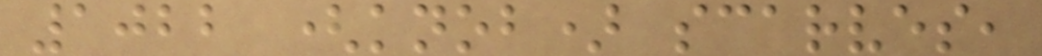1022 (knob) scarves,
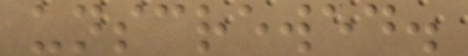unscrewed.
